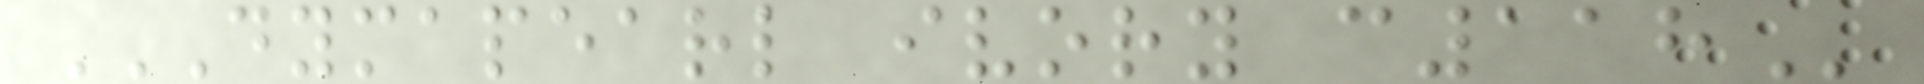DYMAPEARL IVORY C118
